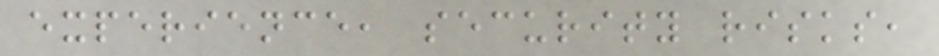experience, security risks,
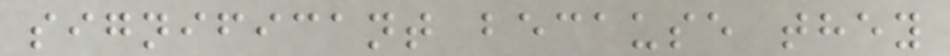significant because they
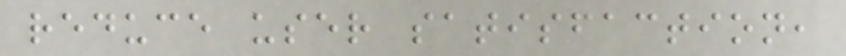reduce user satisfaction,
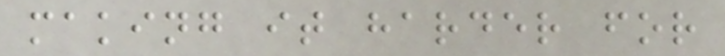making it harder for
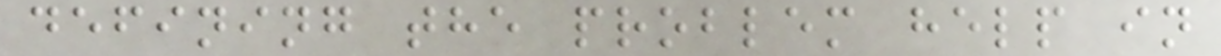defining the problem help in
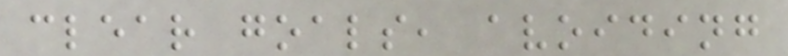clear goals, avoiding
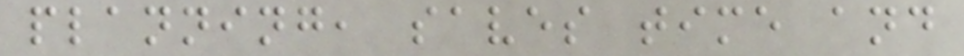planning, saves time and
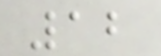12
